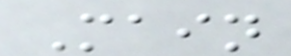Main
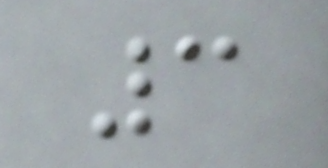3
